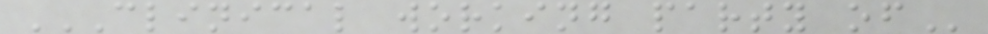CLINICAL WORKING PARTY OF
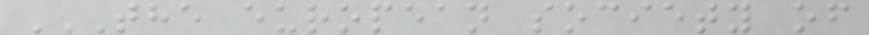THE EUROPEAN SOCIETY OF
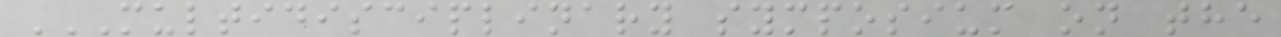MULTIDISCIPLINARY SYMPOSIUM ON THE
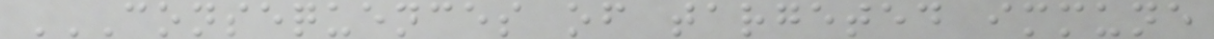CONSEQUENCES OF TARGETED IMMUNE
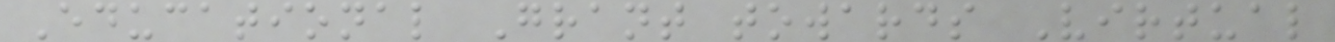Educational Grant towards Virtual
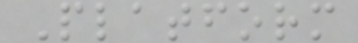Platform
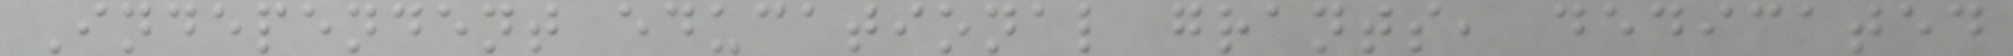Independent educational grants, dedicated
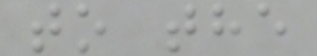to the
